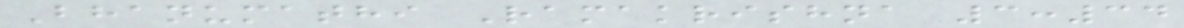Bhanumathi Ramakrishna 3:34
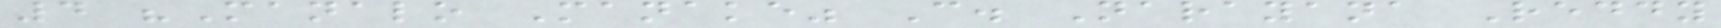4 "Manalo Manake" C. Narayana Reddy
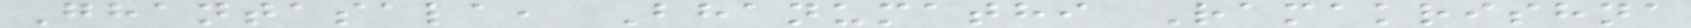Ghantasala, Bhanumathi Ramakrishna
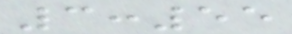3:55
